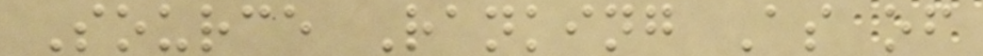Source Ranking As of
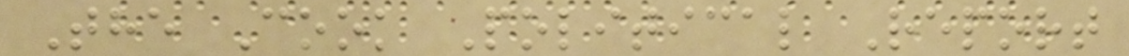The Cook Political Report
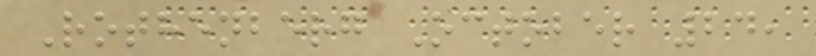Rothenberg October 24,
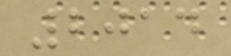2014
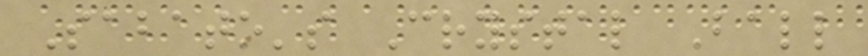Sabato's Crystal Ball
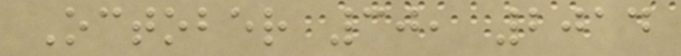October 30, 2014
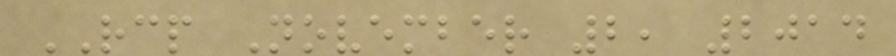RCP November 2, 2014
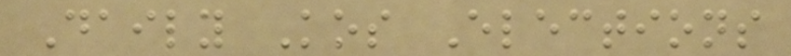Daily Kos Elections
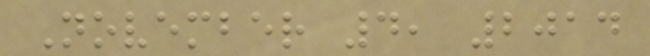November 4, 2014
